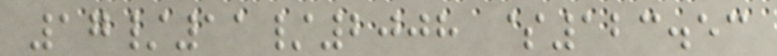17/11/2008 $123.53
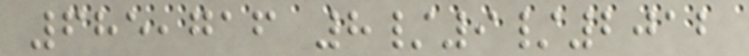685,716 8/9/2012
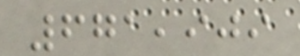671,909
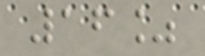16%
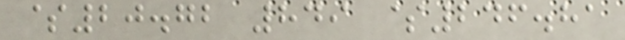$20.72 849 $246.81
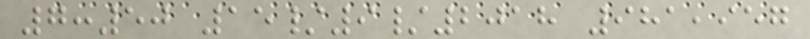7:50 15/9/2018 981,957
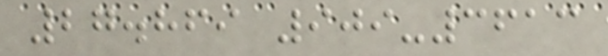27.869 909-3613
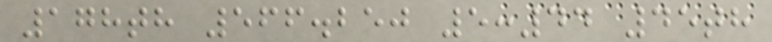178th 566.250 5:44 45th
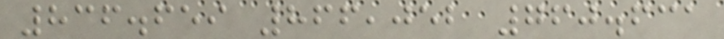836.659 866,052 760.631
